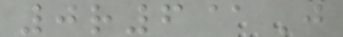0r6@J
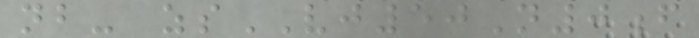nb- zsVJ50N0f
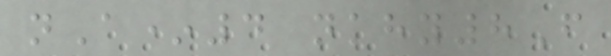nA*4 nkhy8F
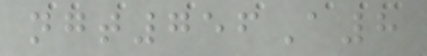ngt756A8
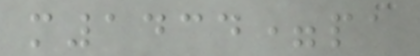m1434=pa
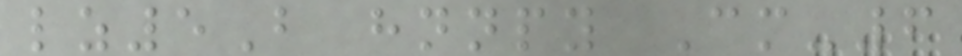lz5B hnnpy Cm-6
